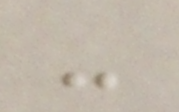-
